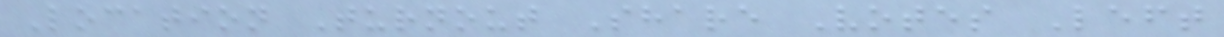Location Turnout Share Votes Left
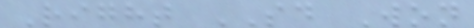Right SD Won
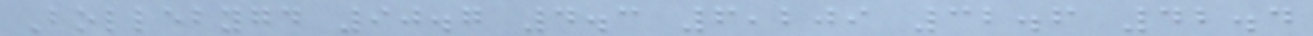Bollebygd 90.7 4.3 6,209 32.6 42.4
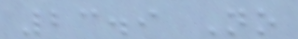23.9 No
